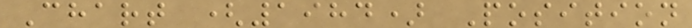Chart (1984) Position
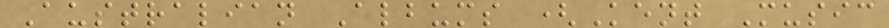Australian Albums (Kent Music
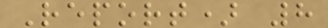Report) 8
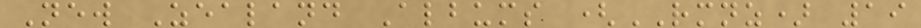New Zealand Albums (RMNZ) 19
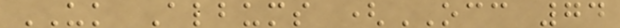UK Albums (OCC 74
